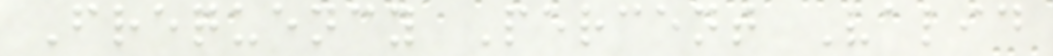Frequency Percent Valid
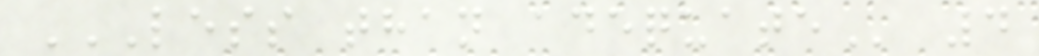LESS THAN ADEQUATE 4
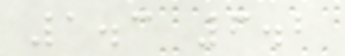1.3 6.2
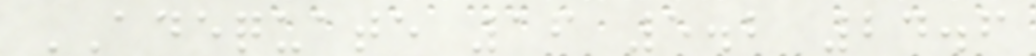ADEQUATE 16 5.2 24.6
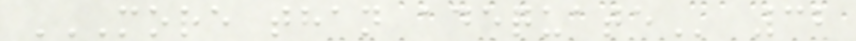MORE THAN ADEQUATE 32
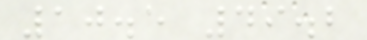10.5 49.2
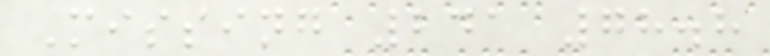Missing 241 78.8
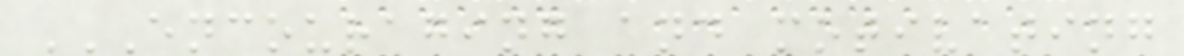ENCOURAGING AND MOTIVATING
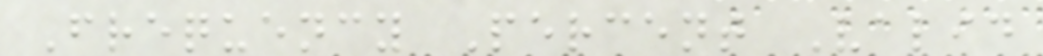Frequency Percent Valid
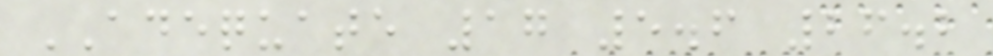ADEQUATE 17 5.6 26.2
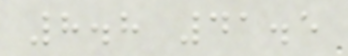8.8 41.5
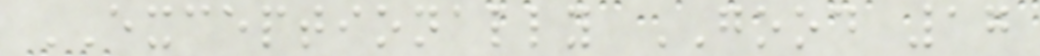EXCEPTIONALLY GOOD 17
